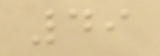49
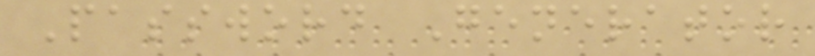Password Generator
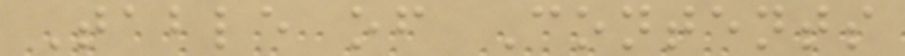Table of Contents
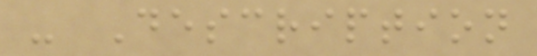- Description
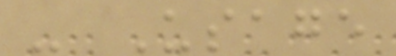- Usage
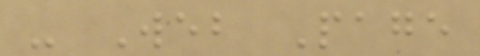- Web Page
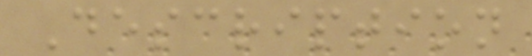Description
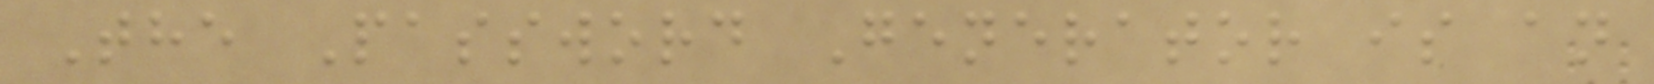The Password Generator is an
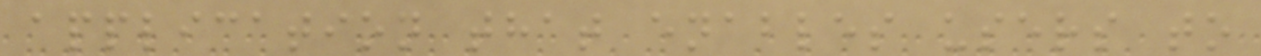application that enables users to
